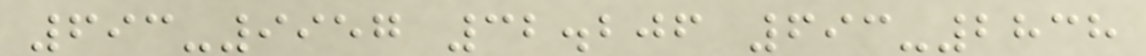693-9957 32.206 693-2838
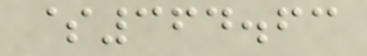$364.63
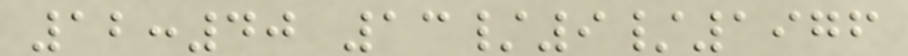12:40 13/9/1976
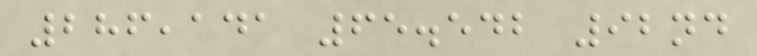286,141 65.542 92nd
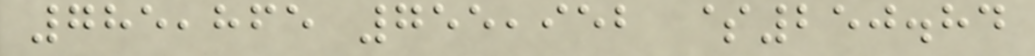785,865 755,952 $250.84
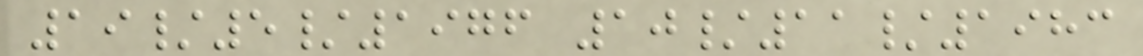19/5/1976 10/11/1983
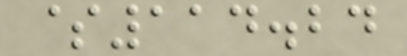$114.24
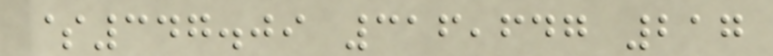$347.09 316,647 217
